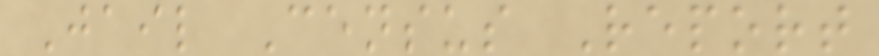Jail Census Report
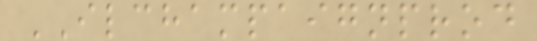ILCHAMPAIGNPROD
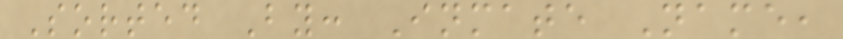Sorted By: Inmate Name,
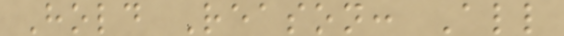Hold Reason: All
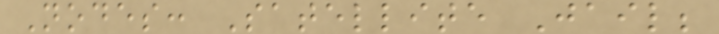Nodes: Satellite Jail;
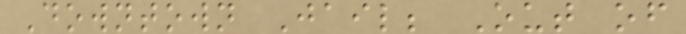Downtown Jail; Out of
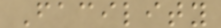Facility
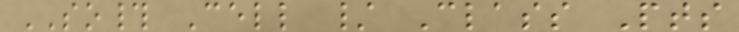SO# Cell / Class Pts
